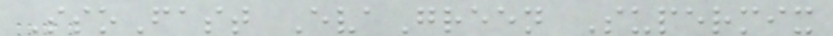SsoFast EvaGreen Supermix
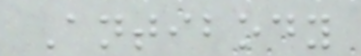Antibody
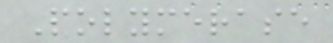Polymerase
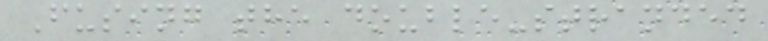Fusing the double-stranded
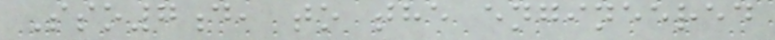Sso7d, to the engineered
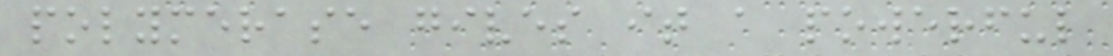polymerase gives it a powerful
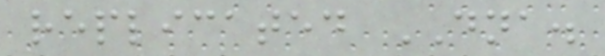replicated DNA.
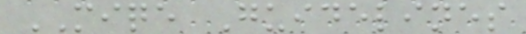MIQE Guidelines
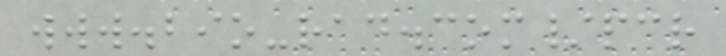www.bio-rad.com/pcr
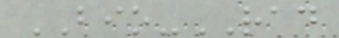BIO-RAD
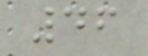46
